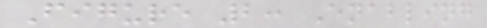Figure 2: Enabling
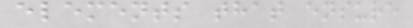elements that ensure
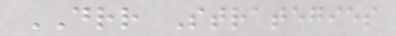DRR Strategies
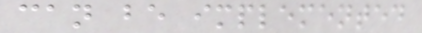can be implemented
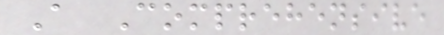A Comprehensive
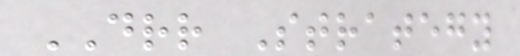DRR Strategy
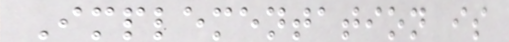Implementation is
